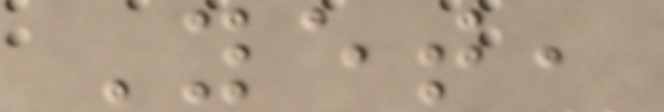Yet,
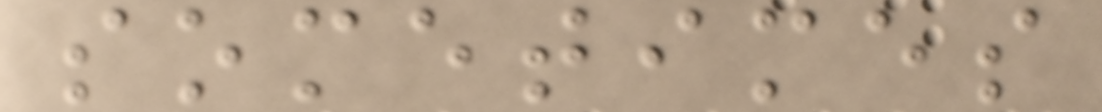sometimes
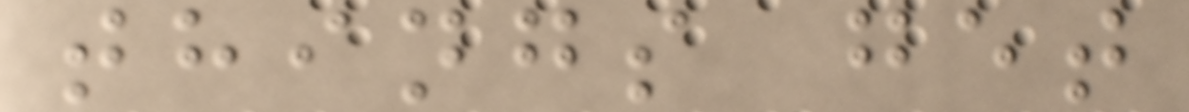things get
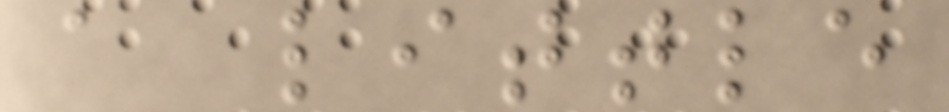a little
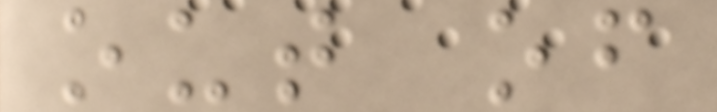out of
